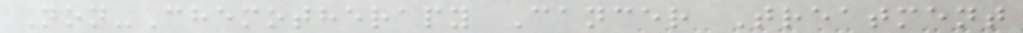Non-Chemotherapy Cancer Treatment
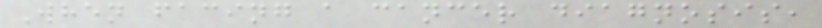When facing a cancer diagnosis,
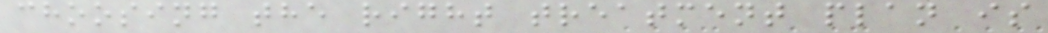choosing the right treatment plan is
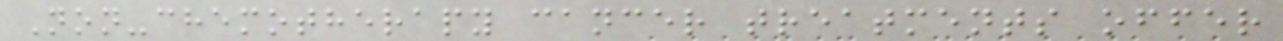Non-chemotherapy cancer treatments offer
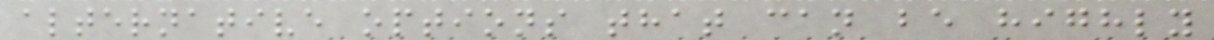alternative options that can be highly
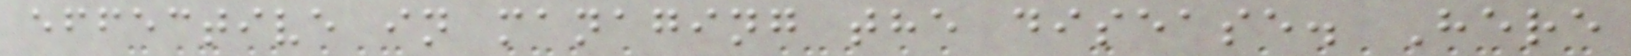effective in managing the disease. Here
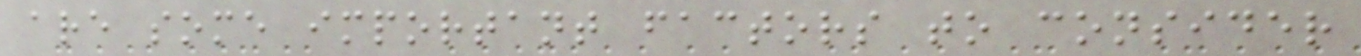are some important factors to consider
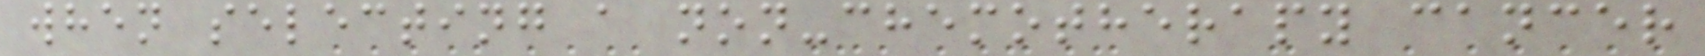when selecting a non-chemotherapy cancer
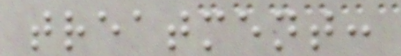treatment:
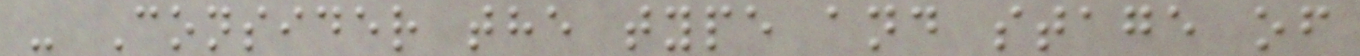- Consider the type and stage of
